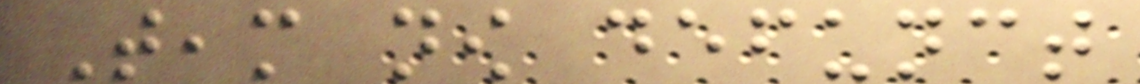Team now defunct
